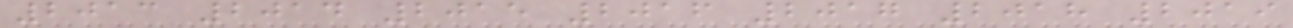2013 2014 2015 2016 2017 2018 2019
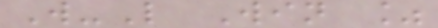W-L Win %
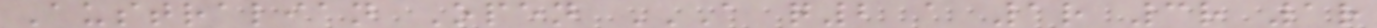Australian Open A Q2 A 1R 3R 1R
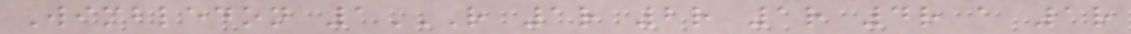Wimbledon 1R 1R 2R 1R 4R A 1R
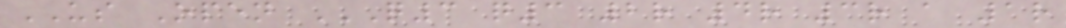US Open Q3 Q3 2R 4R 3R A 1R
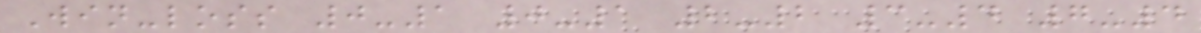Win-loss 0-1 0-1 2-2 3-4 7-4
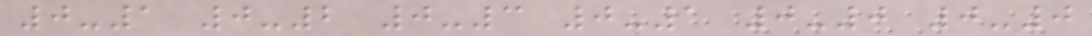0-1 0-2 0-3 0-1 0-0 0-0
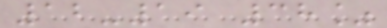12-19 38%
